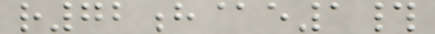r72h@e1#
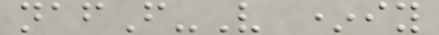nafF-V *iy
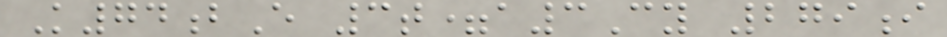K74bE 3t=a3Cy 279i
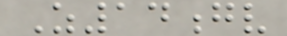Z14gv
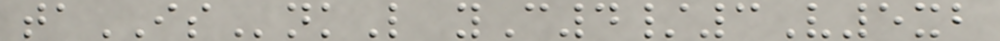taISnkL yC4/3V5xb
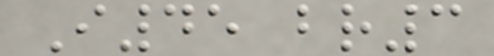I45 br3
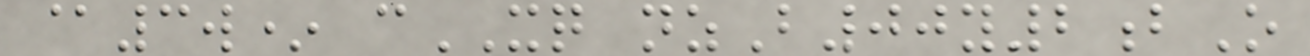@3w* cXQ nzB00y2bO
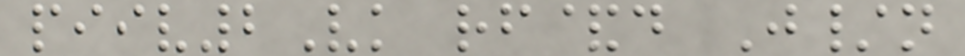piiv2Vk rf&d J/n
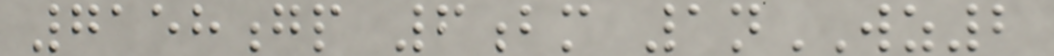7158gp 6bm 1nWZ2
